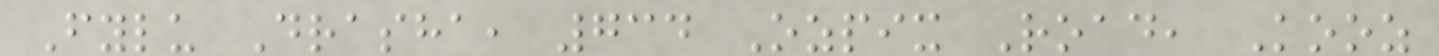Fylu Drasha, 734 Ozpix Road, Kooz
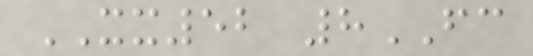XX52 8FC
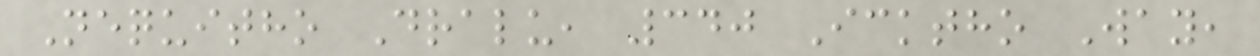Nequitho Dralu, 340 Icktho Way,
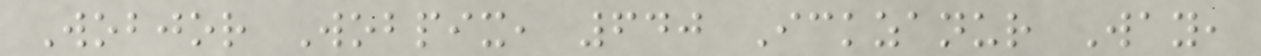Wobjor Wobpix, 640 Ickzanur Way,
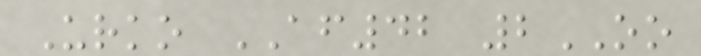Urko AF42 2OO
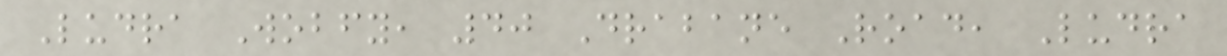Ludra Wobfy, 40 Drabane Road, Ludra
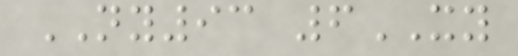NY93 6XY
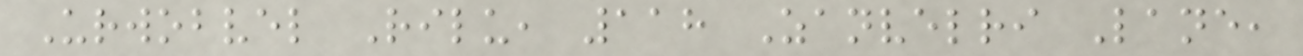Urwobvel Rilu, 118 Zanvelri Lane,
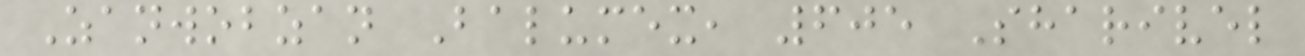Zanwobzan Balumex, 605 Sharivel
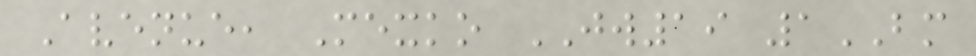Avenue, Mexko JW19 1BM
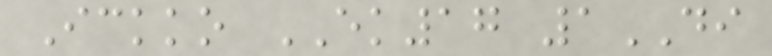Ickko EK17 1DI
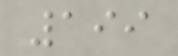199
